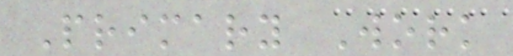Primary Work
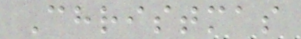Christmas
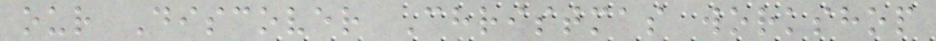our Discover Christmas workshop
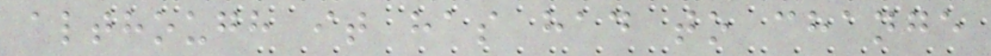although it has had to change
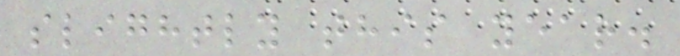slightly this year.
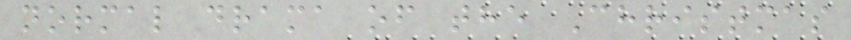normal drama of the Christmas
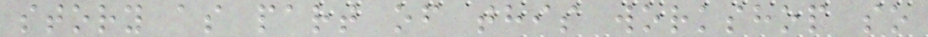story as part of this workshop so
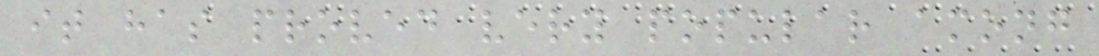it has proved very popular among
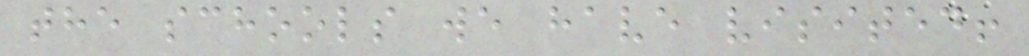the schools we have visited!
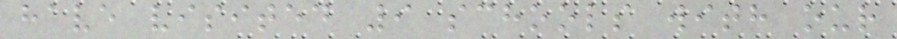have visited 9 schools with our
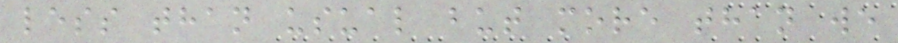less than usual but more than we
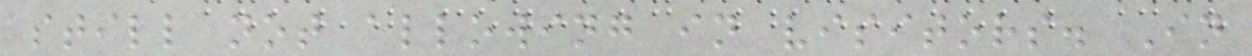still not allowing in visitors. In
